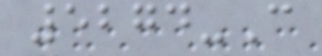5274-C
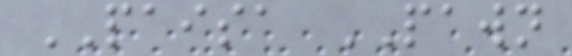PAISA PAWN
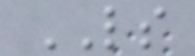LS
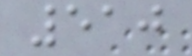510
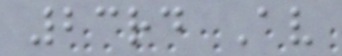23rd Av
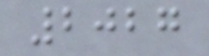2027
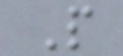P
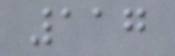117
